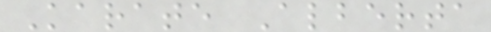Karate Alberta
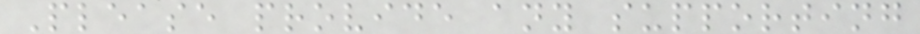Please provide any supporting
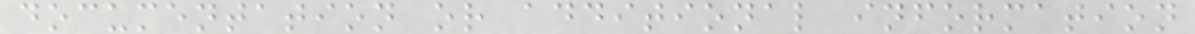documentation or additional information
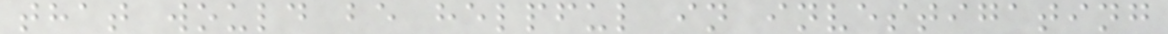that would be helpful in investigating
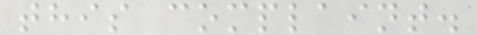this complaint.
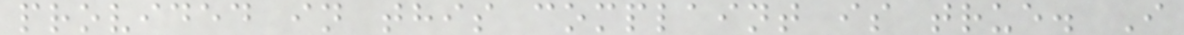provided in this complaint is true. I
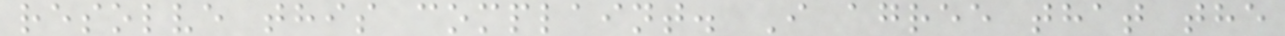resolve this complaint. I agree that the
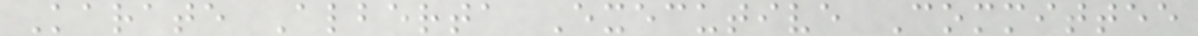Karate Alberta Executive Committee
